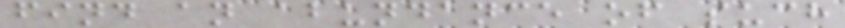find an abundance of such
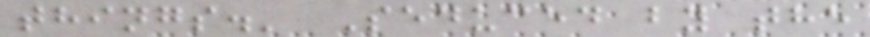things.' Seduced by the
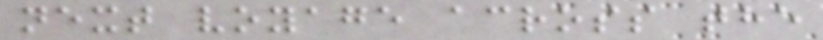next voyage across the
